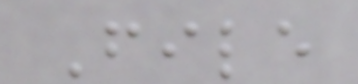File
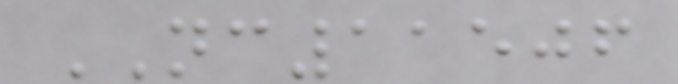NC11506
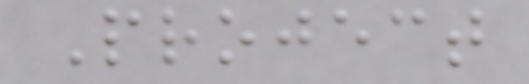Project
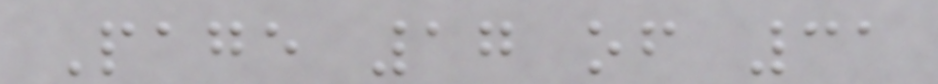Page 17 of 31
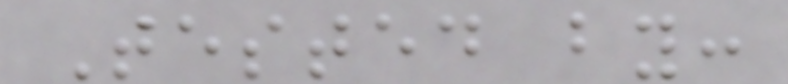Tested by:
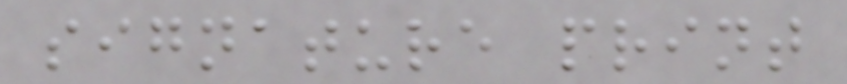signature print
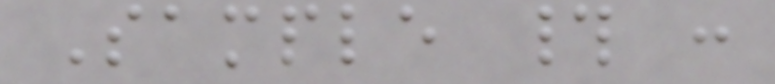Sample # :
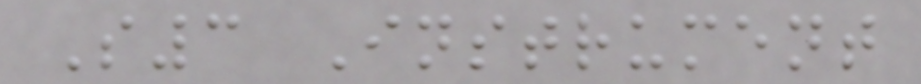S3 Instrument
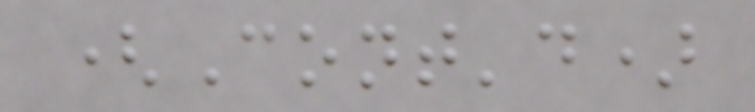(Cont'd)
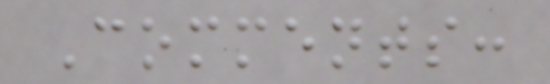Comments:
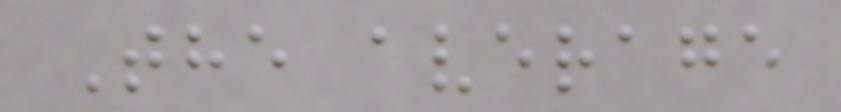The average
